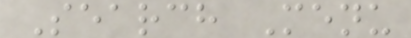Search Menu
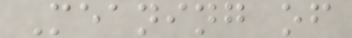Meaning of
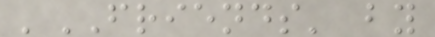'FRIENDS' by
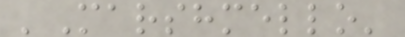'Marshmello'
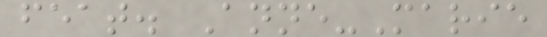feat. Anne-Marie
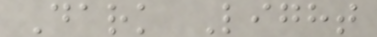Dark Light
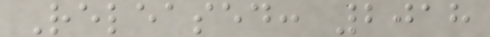Released: 2018
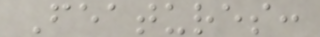Features:
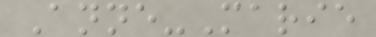Anne-Marie
